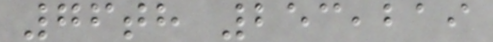76th 253,219
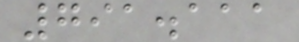791.111
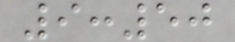9:50
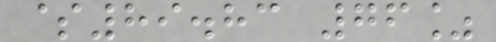$89.83 76%
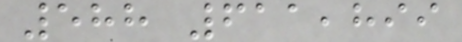588 611,899
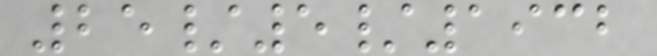25/5/1932
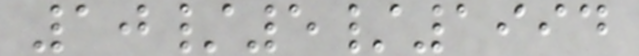10/5/1994
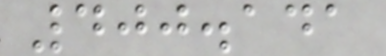400.141
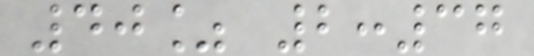40% 2:37
